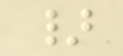}
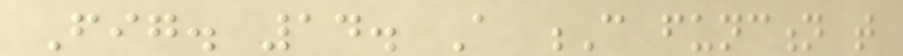Fig. 14. A C function that
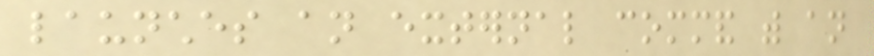launches an external command with an
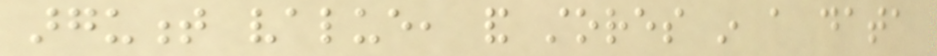argument value, and stores in a data
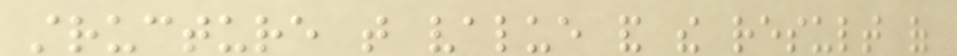structure that value and the result of
